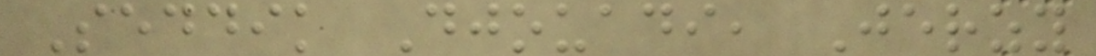Seddik Djouadi, Jerzy
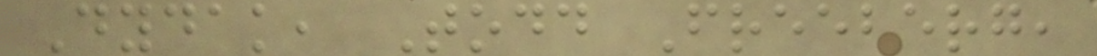Dydak, Todd Freeberg,
